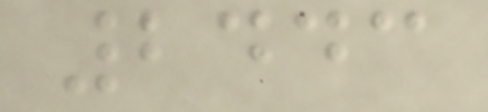2443
